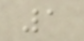1
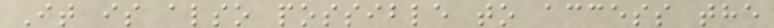It is also possible to access the
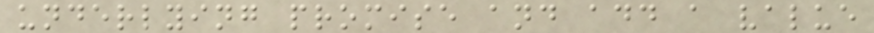underlying promise and add a value
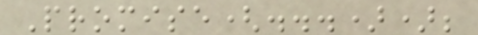Promise(...));
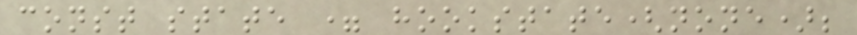const state = hookstate(none);
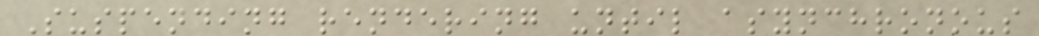Suspending rendering until asynchronous
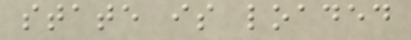state is loaded
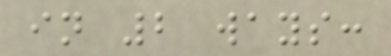in 2 ways:
